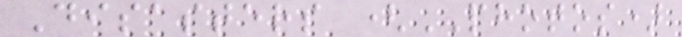Disasters (PHOTOS)
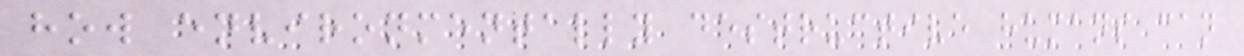how environmentally destructive humans can
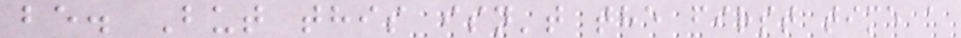be. But this isn't the first time a
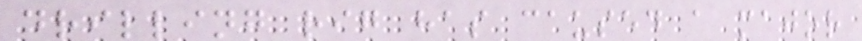drilling rig has caused a major
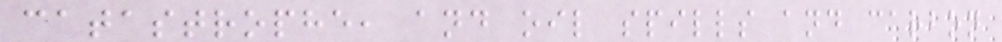catastrophe, and oil spills and carbon
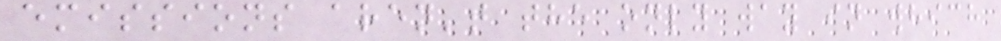emissions aren't the only way in which
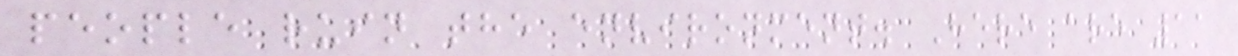people ruin the environment. Here are 11
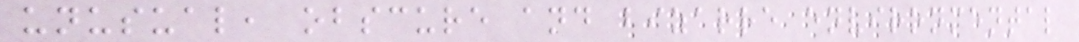unusual, obscure and bizarre environmental
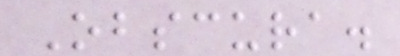Obscura.
